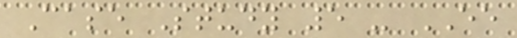Case Study 5 - EE
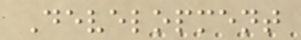Development
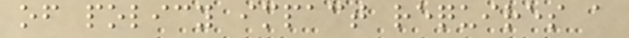of policy impact requires a
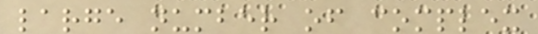large number of complex
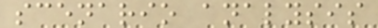scenario analysis
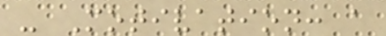- Motivation: a
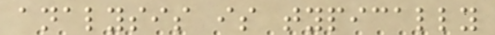analysis is typically
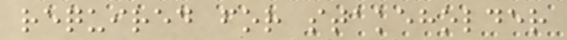required for stakeholder
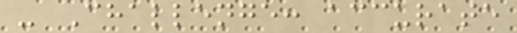- Challenge: accurate
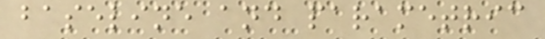baseline and parametric
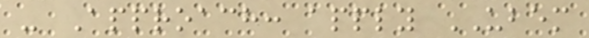- Approach: apply UBEM
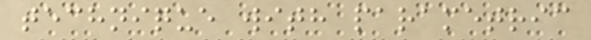technique with parametric
